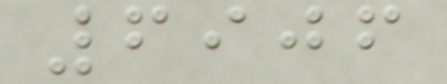6906
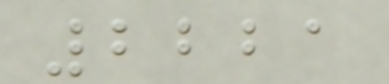2221
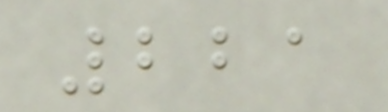221
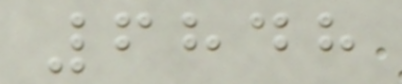6848
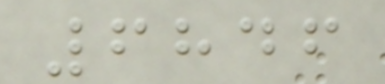6846
